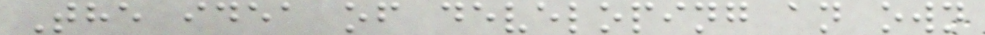The idea of developing an own
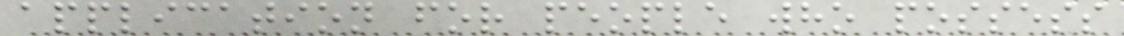application for people who possess
